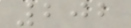202
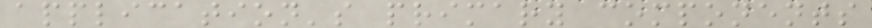application's primary components
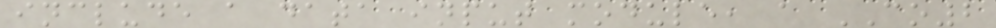include a data input module, a CO2
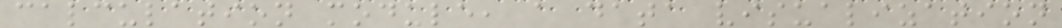calculation module, a data visualization
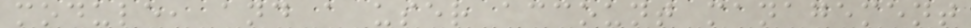module, and a user account management
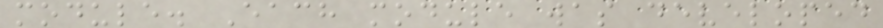module. Each module was developed
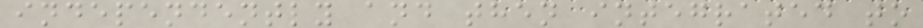independently and then integrated to
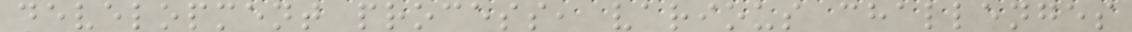development process, various challenges
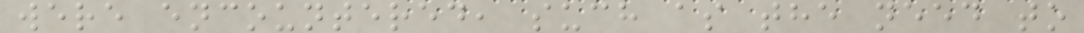were encountered, such as the need to
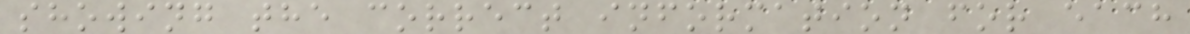showing the correct information for each
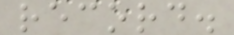record.
